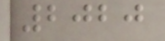2020
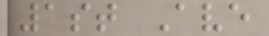1st Ave
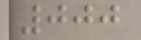000
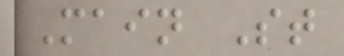Main St
